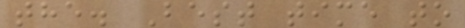the. Best time to
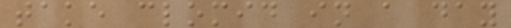take clomid in a day
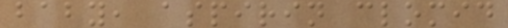baby, aspirin clomid
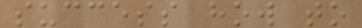success how to
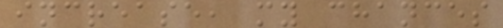increase, my chances
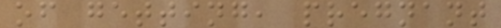of getting, pregnant
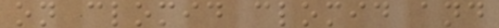on clomid clomid and
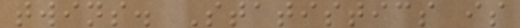twins. Statistics is
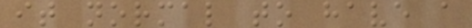it normal to have a
